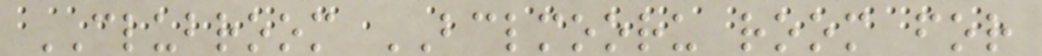CLUBROOM BCLMOORU room for
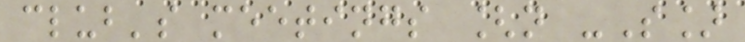club's meetings [n -S]
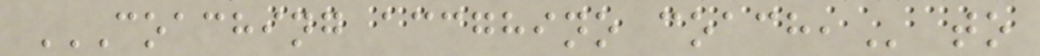COACHING ACCGHINO COACH, to
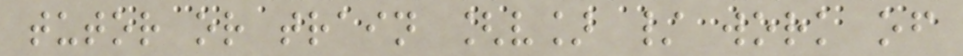tutor or train [v] / work of
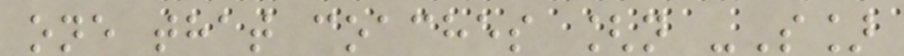one that coaches [n -S]
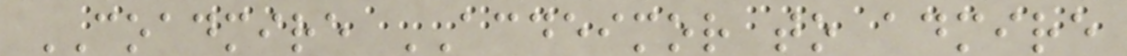COADMIRE ACDEIMOR to admire
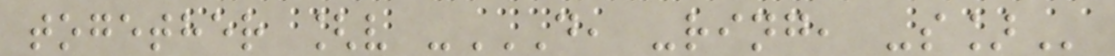together [v -D, -RING, -S]
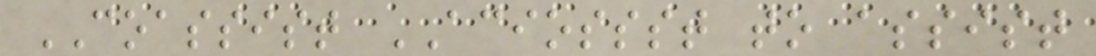COASSIST ACIOSSST to assist
